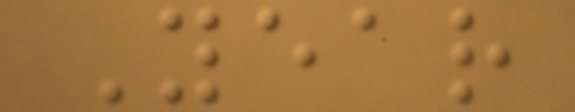Year
